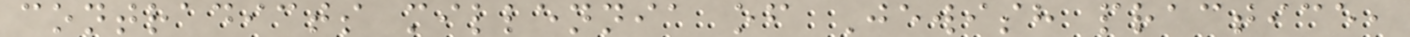contradicts millennia of Jewish practice,
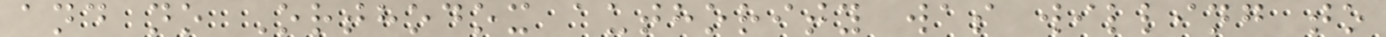and no Orthodox authority was willing to
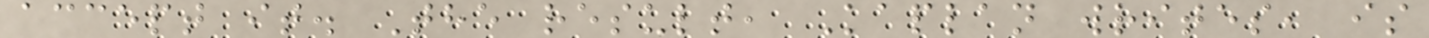accept it. The result, Kaplan writes, is
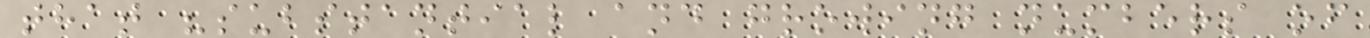that "substantial and growing numbers of
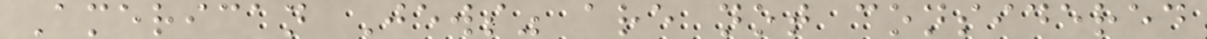American Jews" are not considered
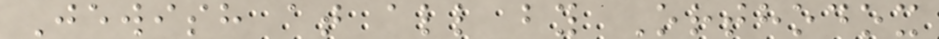Jewish at all by Orthodox
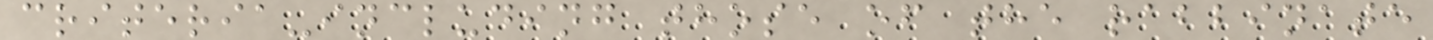criteria-including those of the rabbinate
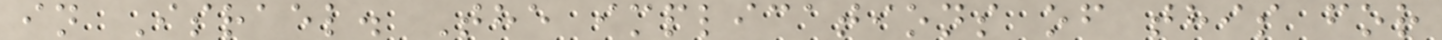in Israel. The implications of this for
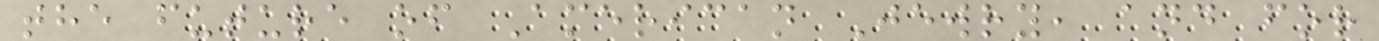the future of American Jewry, and for
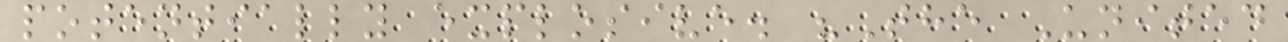potentially explosive. "The United
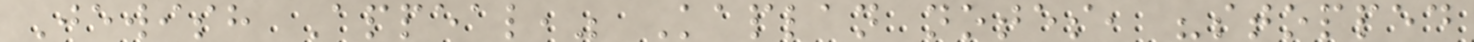Jewish Appeal," Kaplan notes, "stopped
